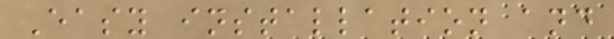Easy installation and
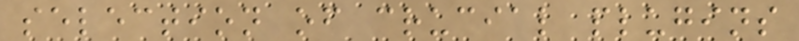selection of crucial plugins
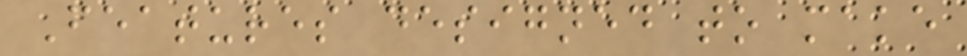Features designed to make
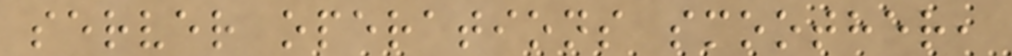server operations smoother,
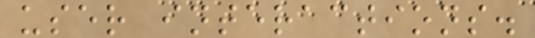user interactions.
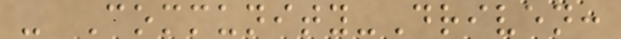- Community-Driven:
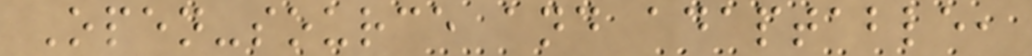Open-source and adaptable,
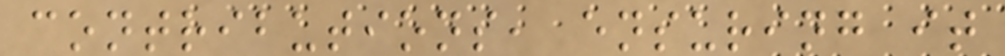contributions, ensuring it
